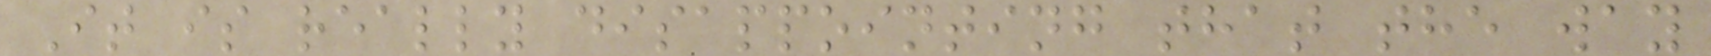It is really disappointing that the way
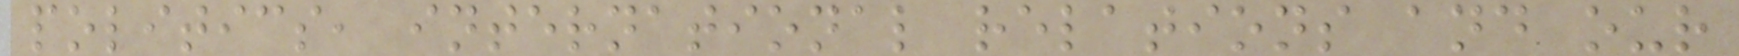politics, international relations and our
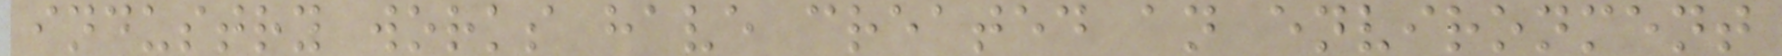industry works have created an environment
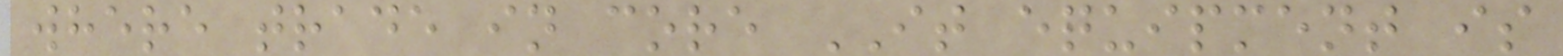where trade in core IT equipment is
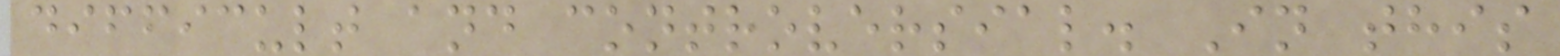difficult and controversial. In this
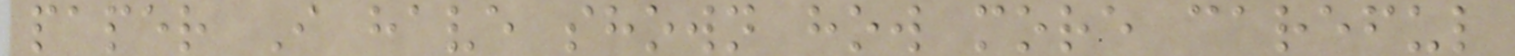paper I have shown how more careful
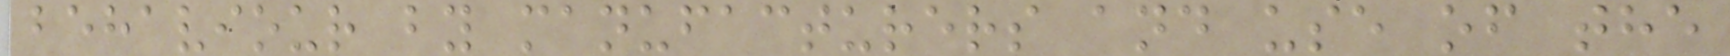behaviour by manufacturers and use of the
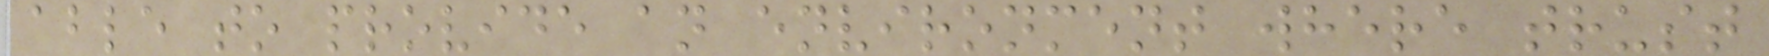able to provide an environment where trust
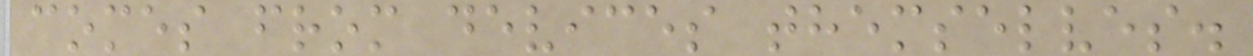comes from devices themselves.
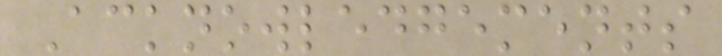Acknowledgements
